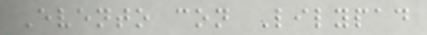Evento con Lilypad
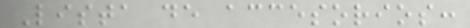Lista de accesorios:
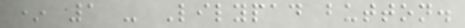* 1 - Lilypad button.
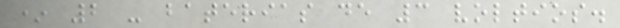* 2 - baterias de 3 voltios.
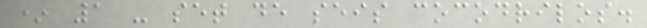* 1 - set de seis cocodrilos.
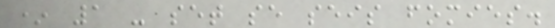* 1 - set se seis fomies.
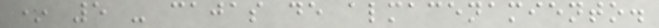* 5 - cajas de almacenamiento.
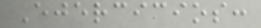Ejercicios:
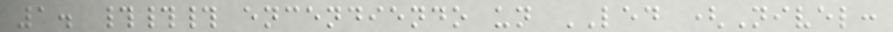1. ### encendiendo un LED (Nivel:
